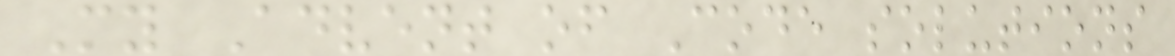My Advent of Code solutions
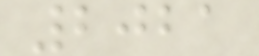2021
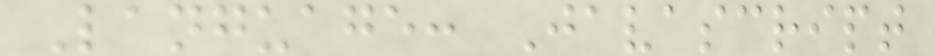Language: Javascript
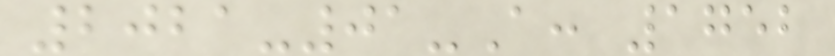2021-01-A: 1752
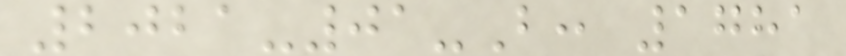2021-01-B: 1781
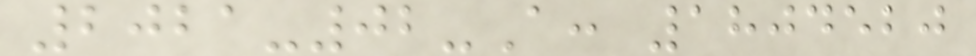2021-02-A: 1804520
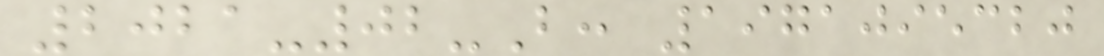2021-02-B: 1971095320
